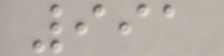991
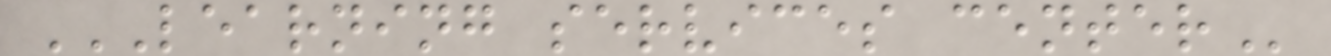LEARNING SERVICES CENTER
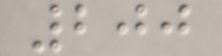200
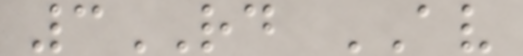3RD AV
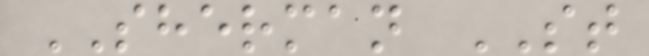SHERMAN ST
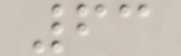63
